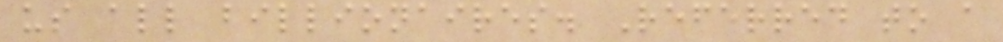us all billionaires. Referred to a
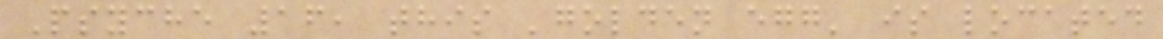Psyche 16, this 'golden egg' is located
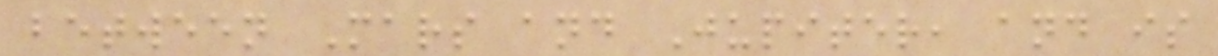between Mars and Jupiter, and is
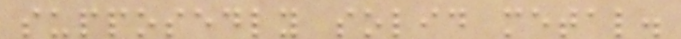supposedly solid metal.
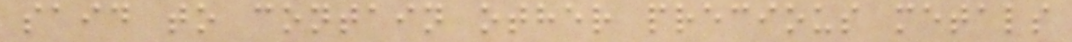said to contain other precious metals
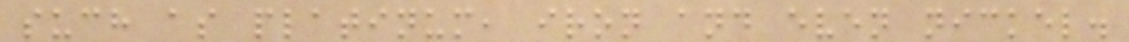such as platinum, iron and even nickel.
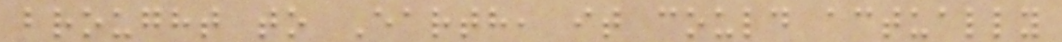brought to Earth, it could actually
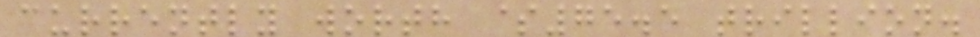currently worth $75.5 trillion.
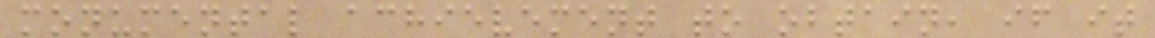monumental achievement to obtain, if it
